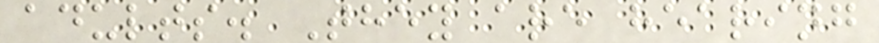adults. They are hearing
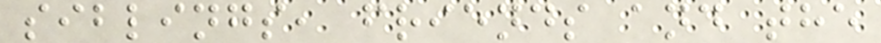siblings, friends and the
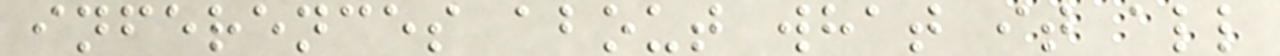inferences about what it all
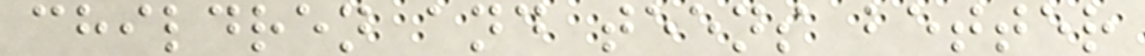children and teens better
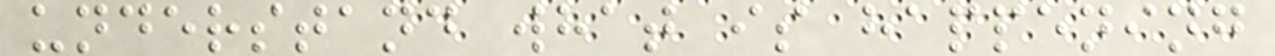understand what is happening
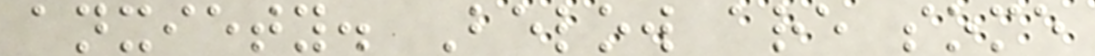anxiety. Below are some
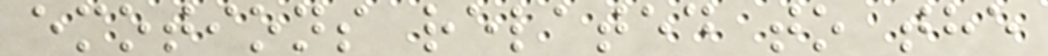emotions related to the
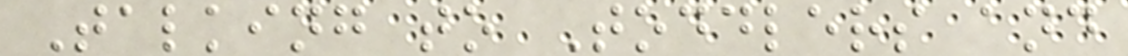Talking to Toddlers and
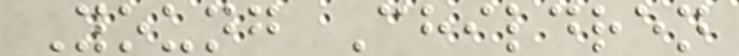Young Children
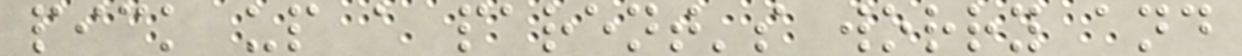pick up a parent's worry and
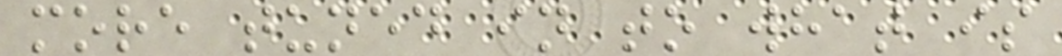more tuned in to what is
